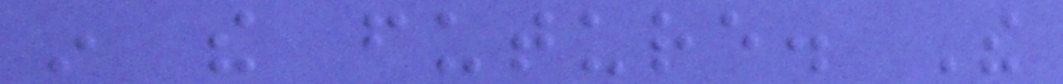in the future. The
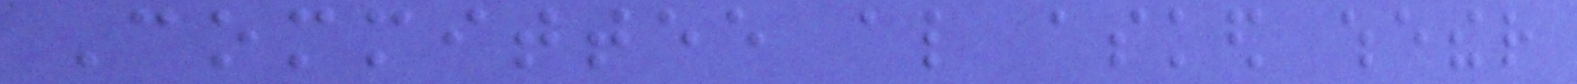Committee also asked whether
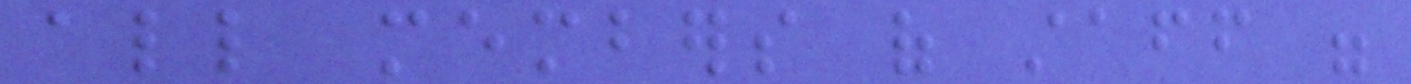all members of staff were
